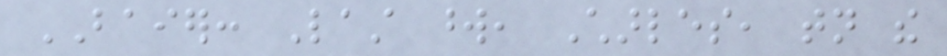BAIER: Last word, Charles, tonight the
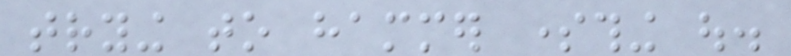trying to hammer something out.
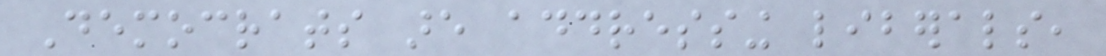Democrats are addressing liberals,
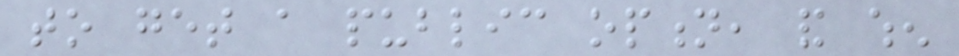to get a public option, and when
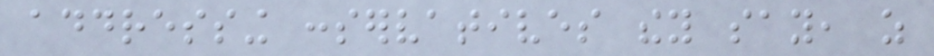addressing conservatives they say, as
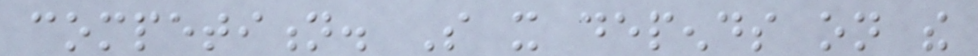competition. So it depends on the
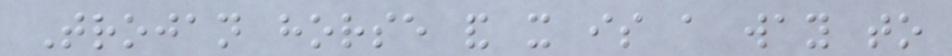Trojan horse and it is a way to
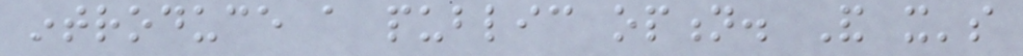introduce a public option. And it's
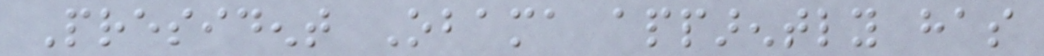President Obama apparently has
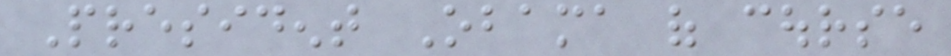President Obama of course
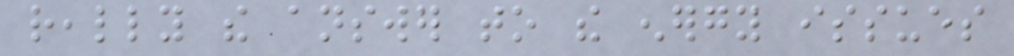really the answer to the energy issues
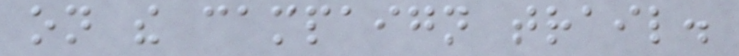on the campaign trail.
